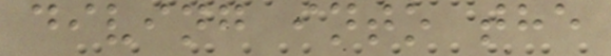diving into the
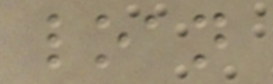loan
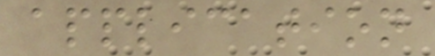application
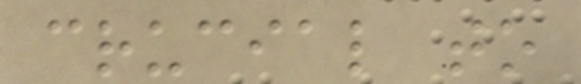crucial to
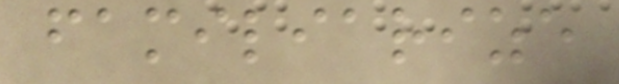familiarize
